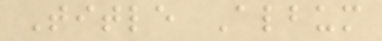Title Album
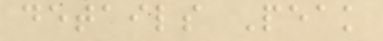details Peak
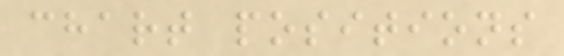chart positions
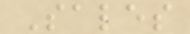Sales
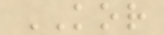KOR
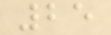25
